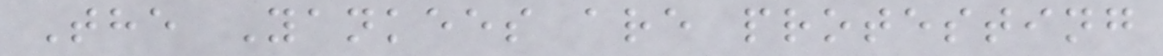The Yankees are protesting
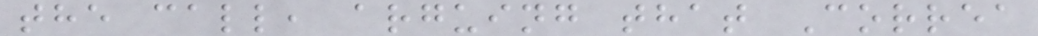the call, arguing that Correa
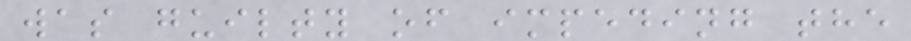was guilty of impeding the
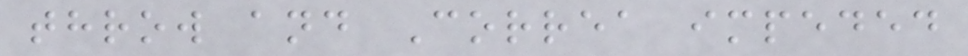throw and Correa impeded
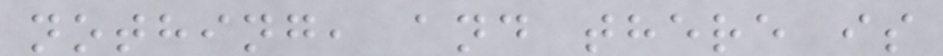nothing, and there is
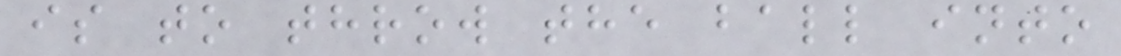is to throw the ball into
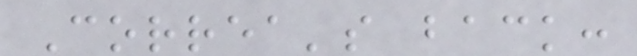Correa's back:
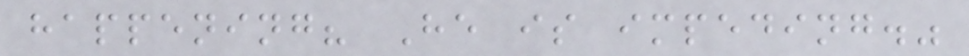happening? He is impeding."
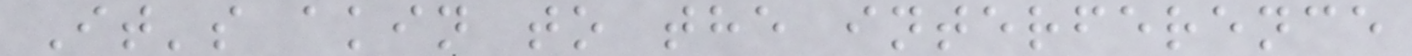It's akin to the interference
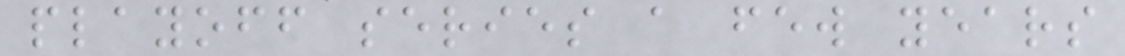playoff series a few years
